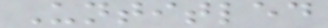Untitled
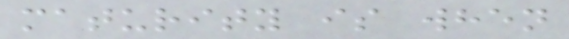maturity is when
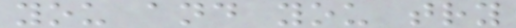you and you try
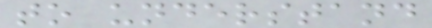to understand
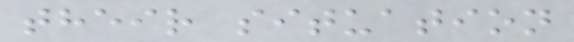their situation
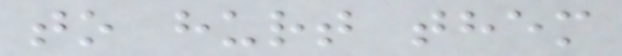to hurt them
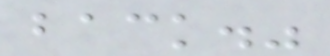back."
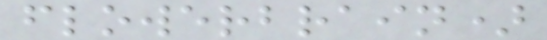flowerbrain)
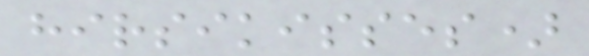hirsikisses)
